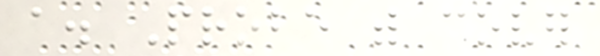a. Probe with cover
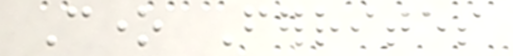Cone Ferrites
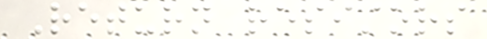Return resistors
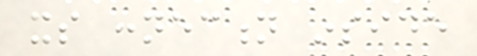its connection inside
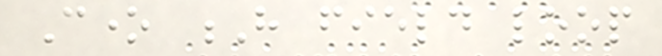Cone H field loop
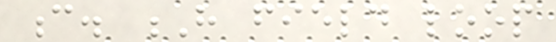c. H field loop
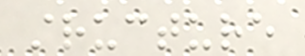structure
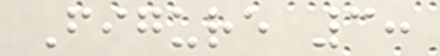Figure 3:
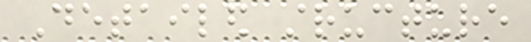Detailed structure
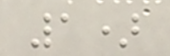1)
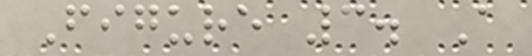Figure 3. A
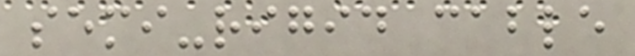semi-rigid cable
